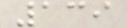139
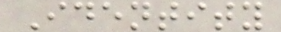Identity
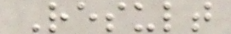Result
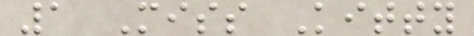1 Miss Kitty
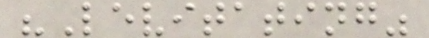"Levitating"
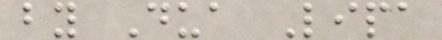by Dua Lipa
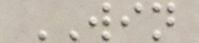WIN
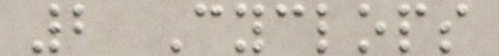2 Cyclops
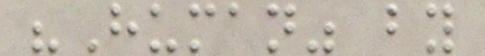"Human" by
